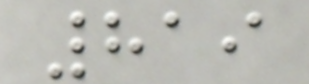819
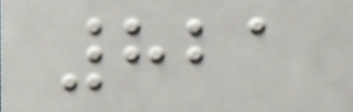821
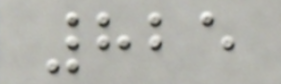825
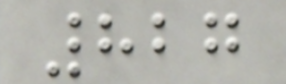827
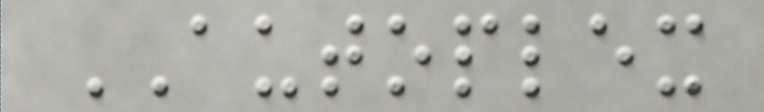AUTOPLEX
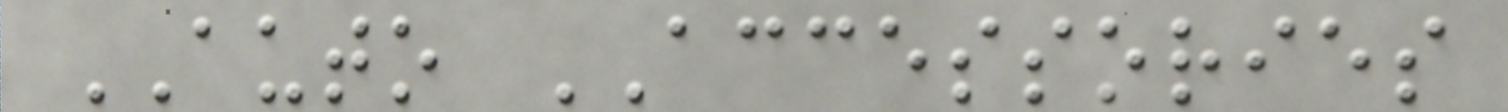AUTO ACCESSORIES
